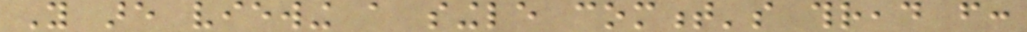You are viewing a single comment's thread from:
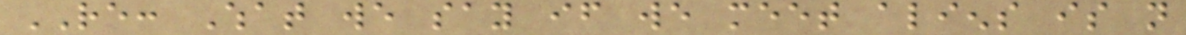RE: What we say if we meet aliens is not
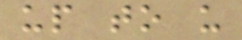up to us
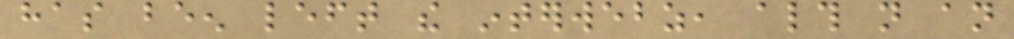has been left the interwebz, although not an
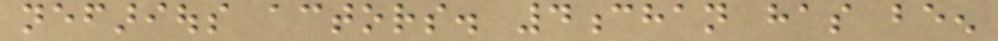nefarious actors. 4chan has been
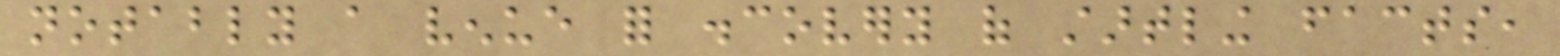notably a venue for discovery of startling facts,
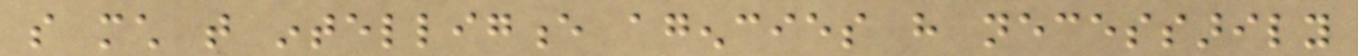so much that intelligence agencies have necessarily
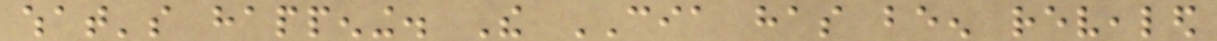what's happening. The CIA has been revealed
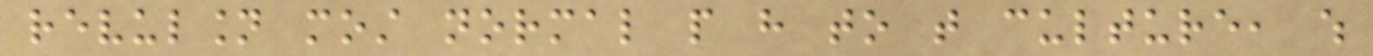revulsion most normal people have to that culture, which
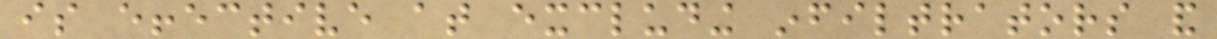is effective at excluding infiltrators and
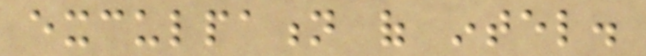exculpation of intel.
